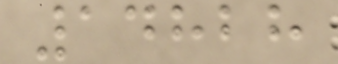14828
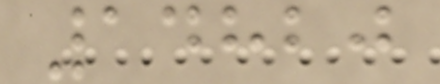14820
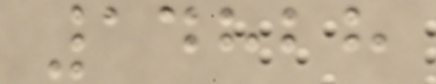14828
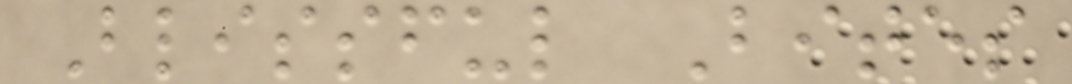Blissful Bites
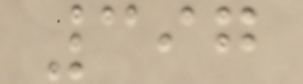397
